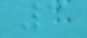3
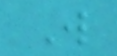W
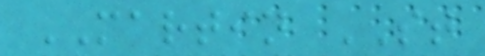MARTIN ST
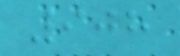908
